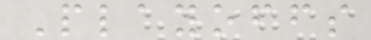Playoffs
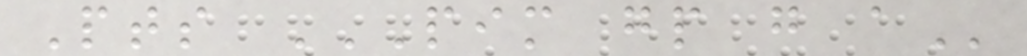Pts PIM GP G A
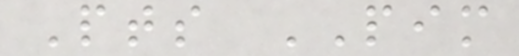Pts PIM
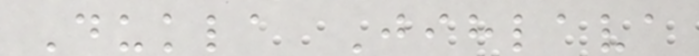Dukla Jihlava
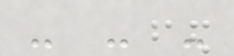- - -
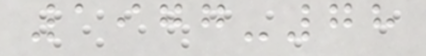1977-78
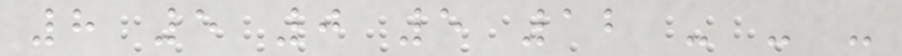8 5 0 5 12 - - -
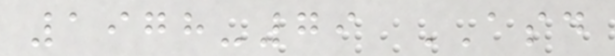1978-79 ASD
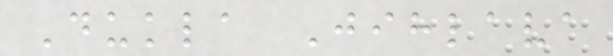Dukla Jihlava
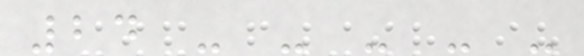24 - - - - -
